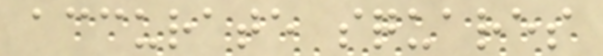accurate squares
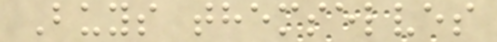Buys themselves
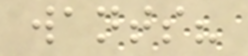wants?
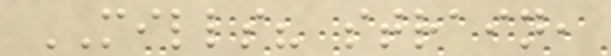MILLS? strain,
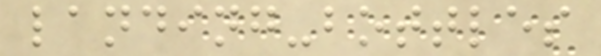landing-bottles
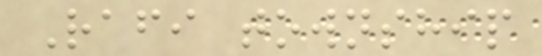Rafi township
